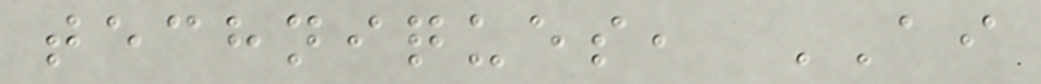techniques, AI
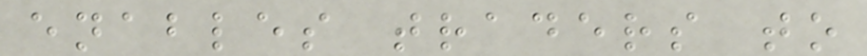enables traders to
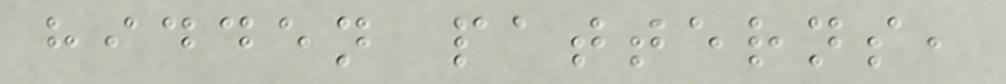hidden patterns,
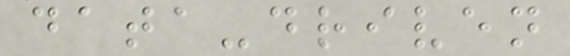data-driven
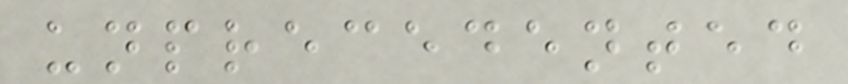unprecedented
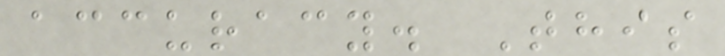accuracy. This
